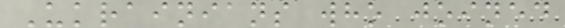Ukrainians who joined
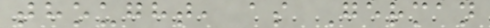thought, as German
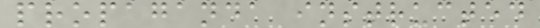propaganda instructed
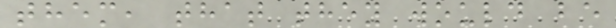them, that they would be
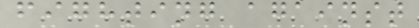fighting against
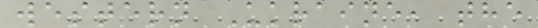western Ukraine, the
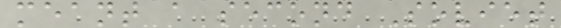meant a second Soviet
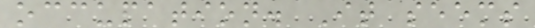occupation. It seems
